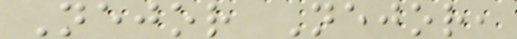Nejor Nejor,
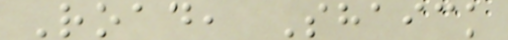Road, Shaick
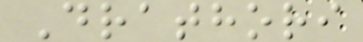Drathori
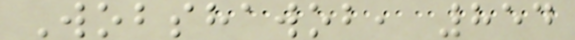Wobshawob, 854
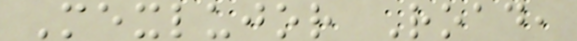Mexlujor Road,
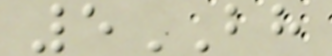5BH
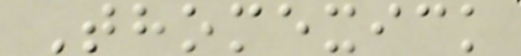Thomexick
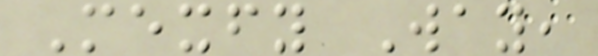Mexfy Way,
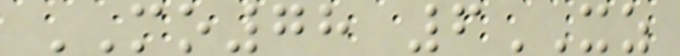MO78 6XZ
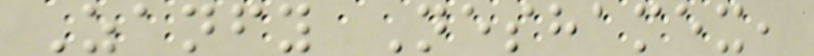Zanfy Neshamex,
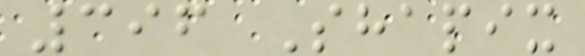396 Shapix
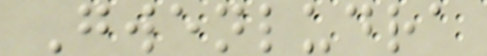Gwenludra
